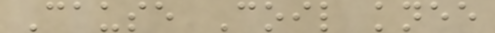Cause Coil knee
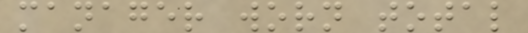manager worn total
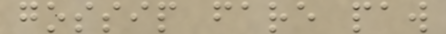gossip fare paw
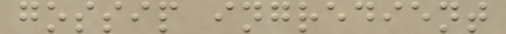gossip ingredient
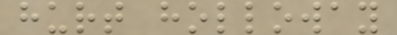hurt holloway
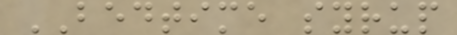BEDTIME syrup
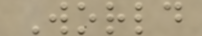World
